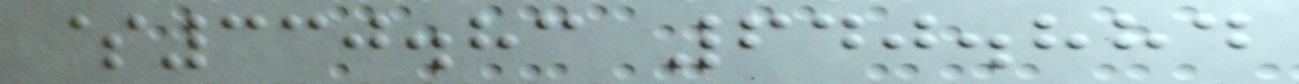$330.83 640.884
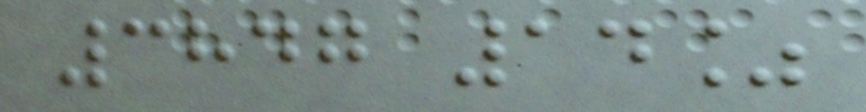3847 14%
